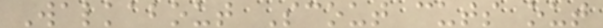Walkabout Scout cuts out
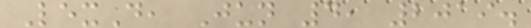LexD, Jun 4, 2019.
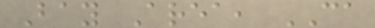Bay Area, CA
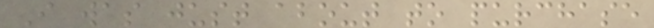I was just about to purchase
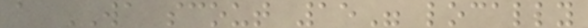a WA scout 15" locally
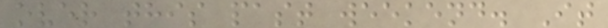over this past weekend. It
